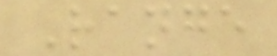Range
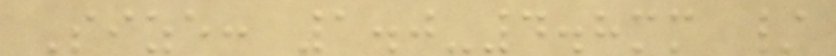Size: 1.0-4.8mm /
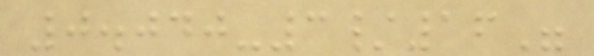0.040-3/16"
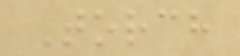Torch
